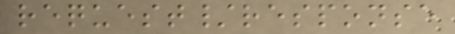request/response
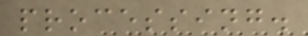processing.
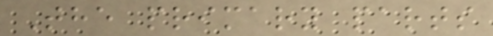The primary parts
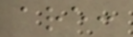are:
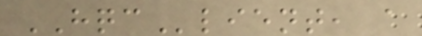HQClient, a
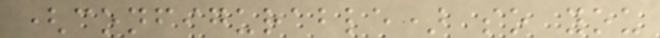(configurable) so you
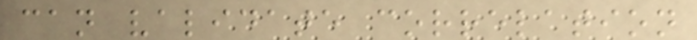can validate correlation
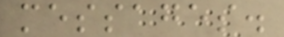messages.
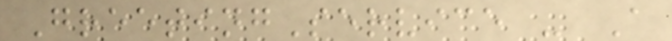GreetingService - A
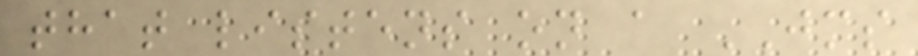that listens on a JMS
